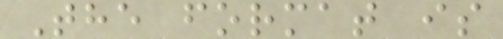The format is
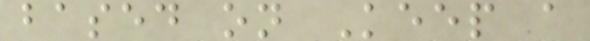based on Keep a
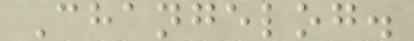Changelog.
